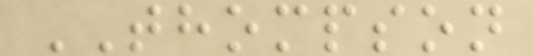THOMPSON
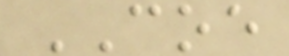COE
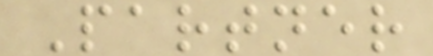Partner
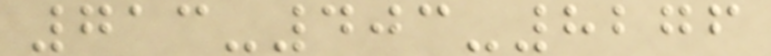713-403-8276
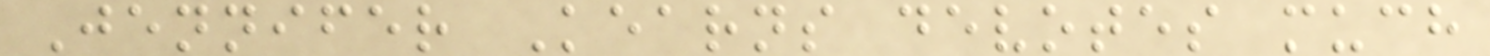Jennifer Kearns devotes much
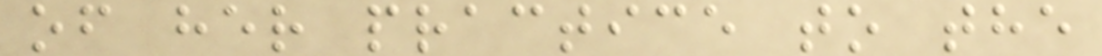of her practice to the
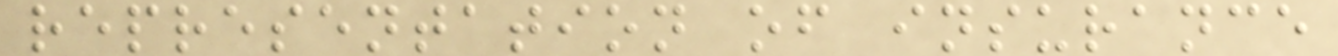representation of insurance
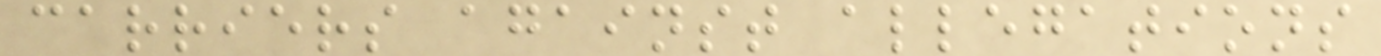carriers against allegations
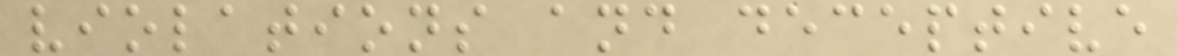violations and deceptive
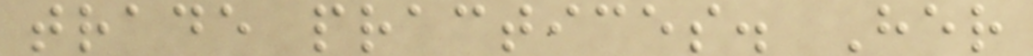trade practices. Her
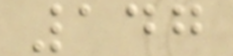147
